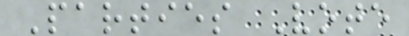Parties Vote
